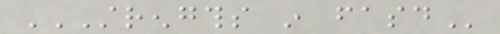STRENGTHS IN FASD
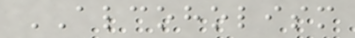ALCOHOLISM
